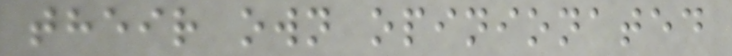their own opinionated
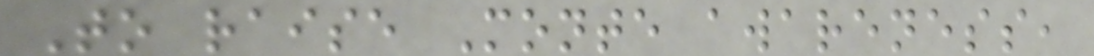To raise Monte awareness,
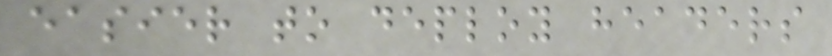easier to deploy headers
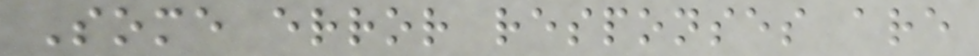Some error responses are
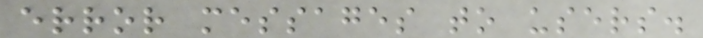error messages to users.
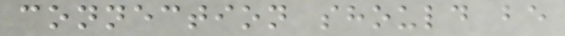connection should be
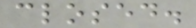closed.
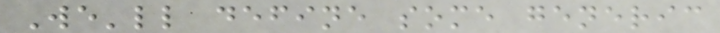We'll define some generic
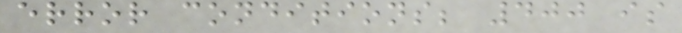error conditions; 400 is
